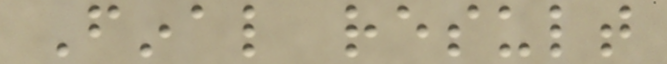Final result
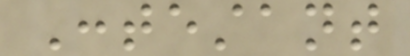Contestant
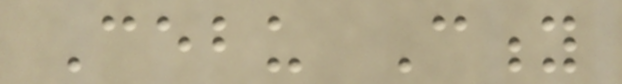Cebu City
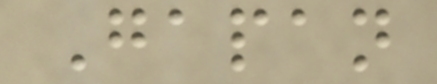Gapan
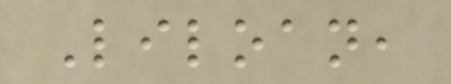Liloan,
